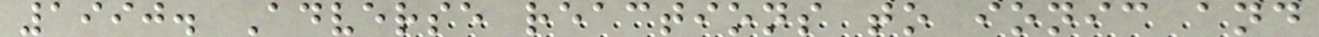1990. Adverse reactions to ionic and
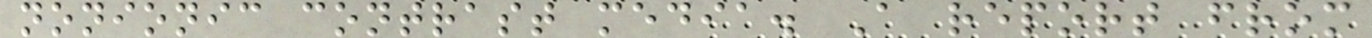nonionic contrast media. A report from
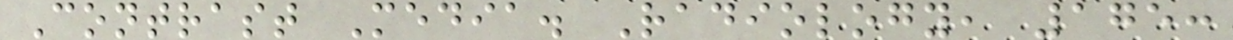Contrast Media. Radiology, 175:
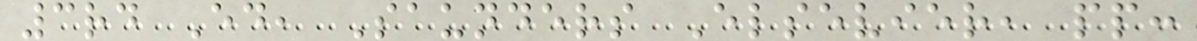3rd Ed, Saunders Elsevier, pp:
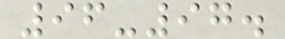96-97.
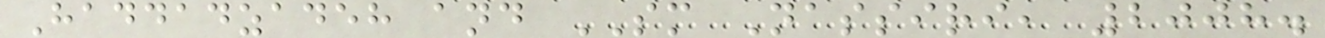Haddadzadeh and SM Nassiri, 2008.
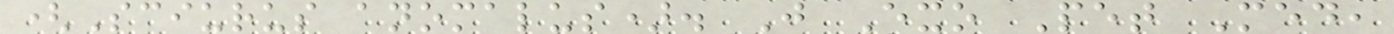(Sciurus anomalus). J Exo Pet Med,
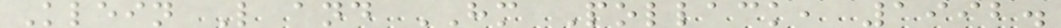Klein L and HM Pollack, 1992.
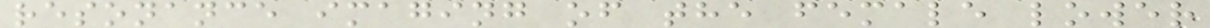resonance imaging of the female lower
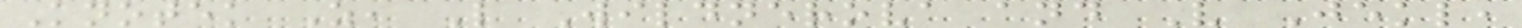Knotek Z, L Wildnerova and V Jekl,
